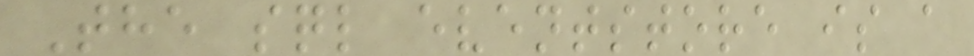The sql eventstore is a
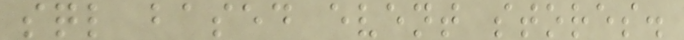sql based event stores.
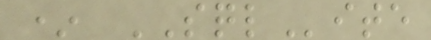* SQLite
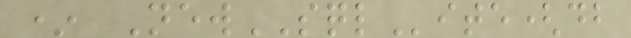* NewSQLite(db
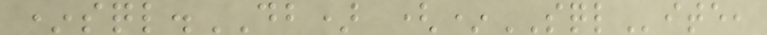*sql.DB) (*SQLite,
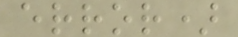error)
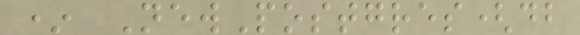* NewPostgres(db
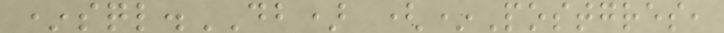*sql.DB) (*Postgres,
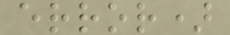error)
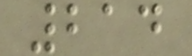214
